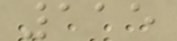115
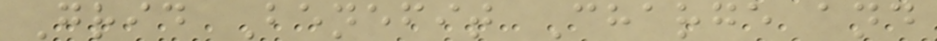Grid Benefit Charge and
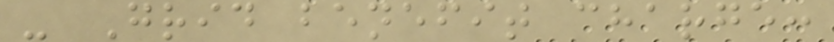- Grid benefit charge:
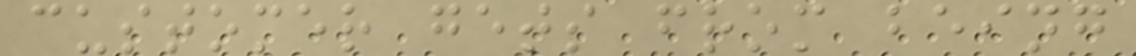customer gets from being
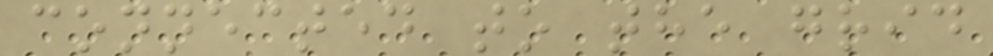connected to the grid
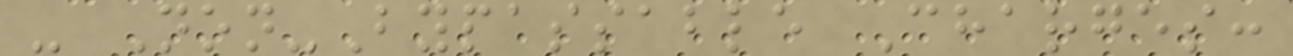- Non-Bypassable Charges:
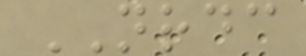NRDC
